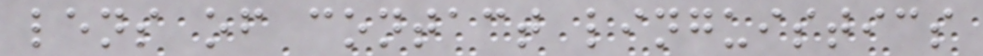lens of contact linguistics
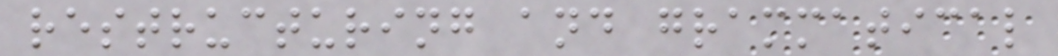restructuring and grammatical
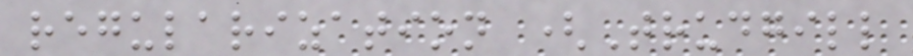regularization (Trudgill
